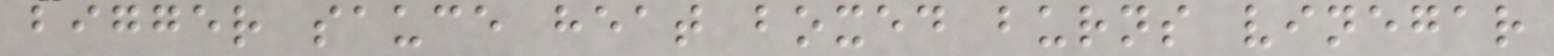bigger sauce heat boxed burns vinegar
